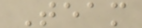Team
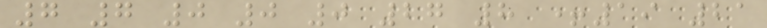7 7 0 0 0 27 8 +19 21
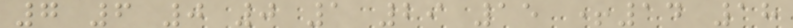7 6 0 0 1 29 15 +14 18
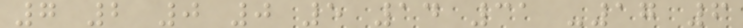7 2 0 0 5 14 31 -17 6
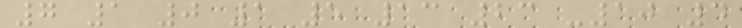7 1 0 1 5 13 23 -10 4
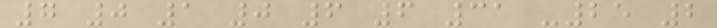7 0 1 0 6 6 31 -25 2
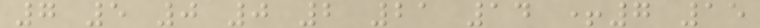7 5 0 0 2 21 14 +7 15
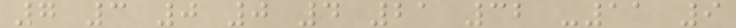7 3 0 0 4 21 32 -11 9
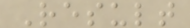Result
